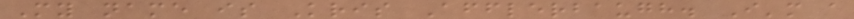My name is Kris Afflerbaugh. I'm a
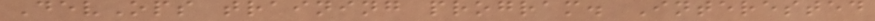DevOps training program. Interested
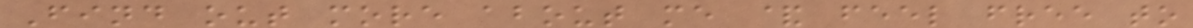Find out more about me & feel free to
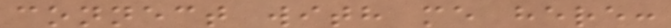connect with me here:
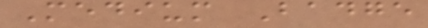Medium Badge
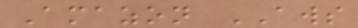Amazon AWS
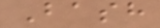Bash
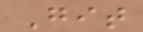Git
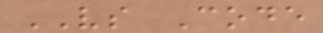VS Code
